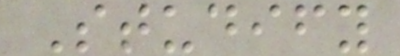Studify
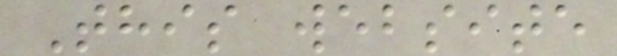This website
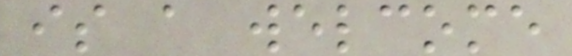is a welcome
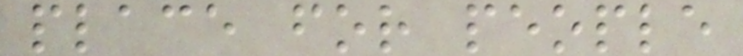place for people
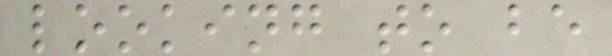looking to be
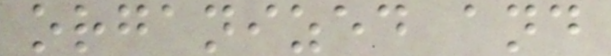organized and
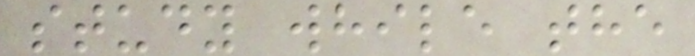study while the
